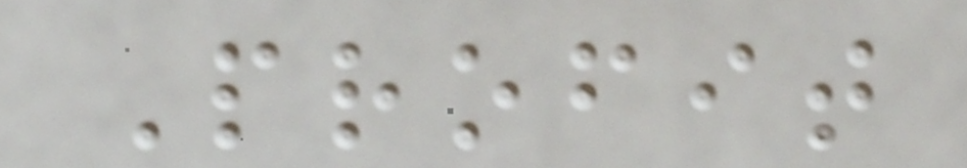Profit
